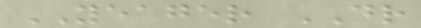YEAGER DR
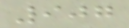907
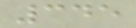345
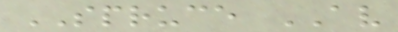SPRUCE AV
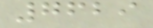7629
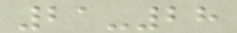21-28
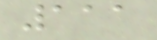111
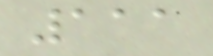111
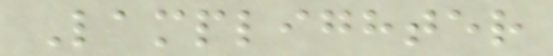Lamplighter
